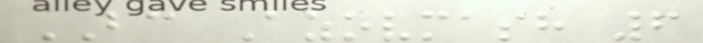BC Azovmash 6
